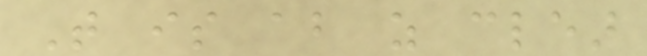That is about as clear
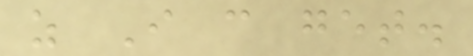as I can get.
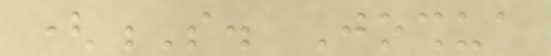(S. Joshua
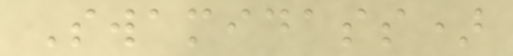Swamidass)
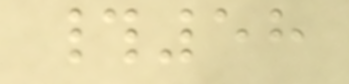#58
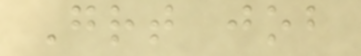Great job
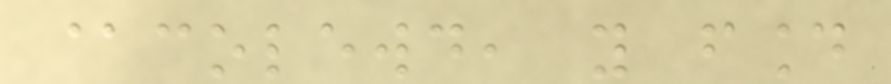@colewd, you found
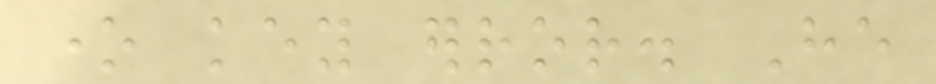one key error. He
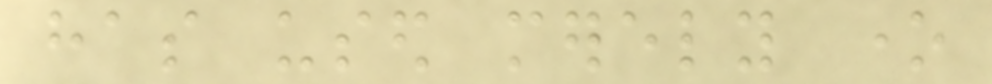has used merely one
